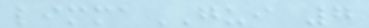limmaGUI 7
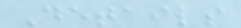Details
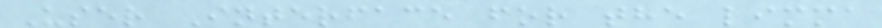User Interface for the limma
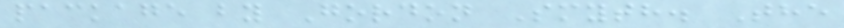package by Gordon Smyth. The
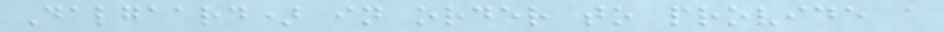Dalgaard) in order to provide a
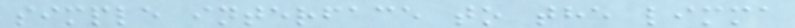simple interface to the limma
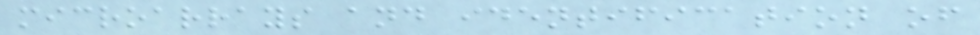microarrays and identification of
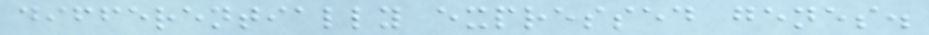differentially expressed genes.
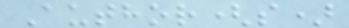Author(s)
